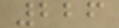226
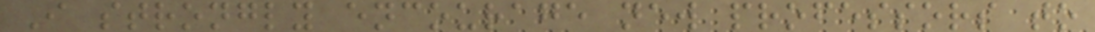I strongly encourage new professors to
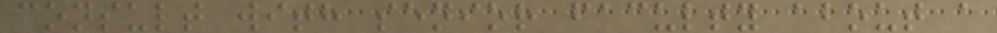consult with senior faculty about a
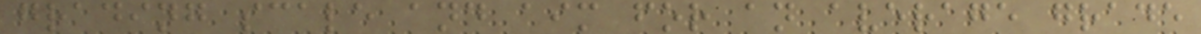grading scale and aim for an average grade
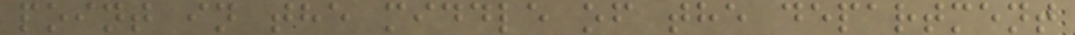point in the middle of the department
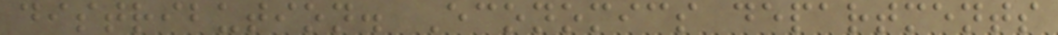distribution. Economics departments
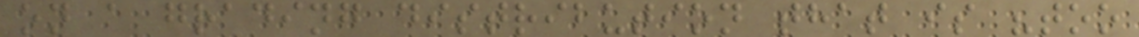on a grading distribution that is "too
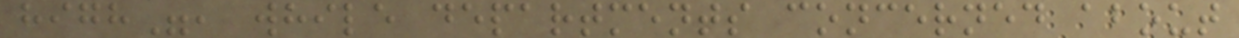high", while departments concerned about
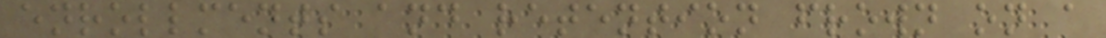enrollments and retention frown on a
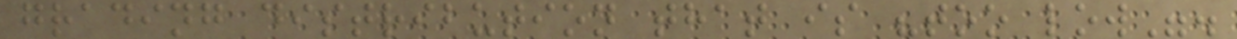grading distribution that is "too low".
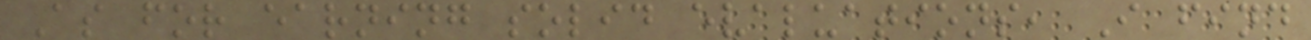As for earning solid evaluations, I find
